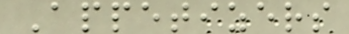Appetizers
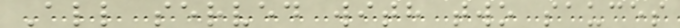All served with two sauces
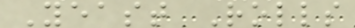Yeast Rolls
